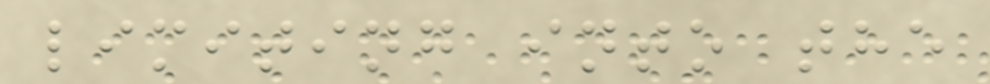limiting into the
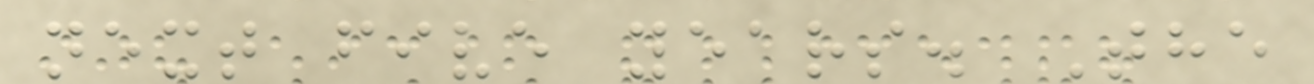next five years. The
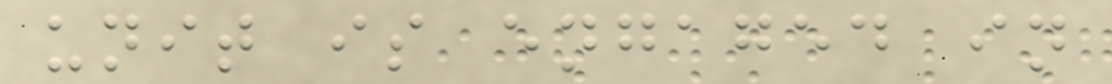unit is engaged in
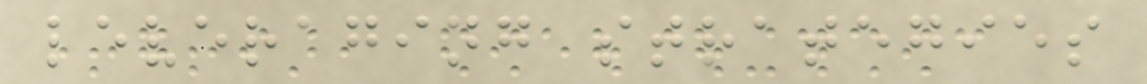leveraging strategies
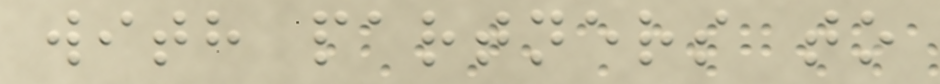with partners to
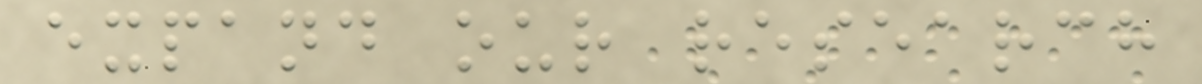expand our research
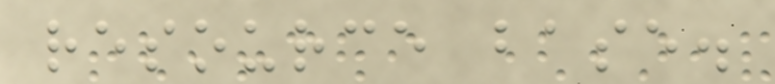resource base.
